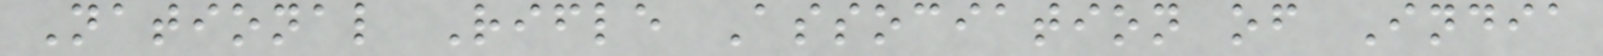National Rifle Association of India
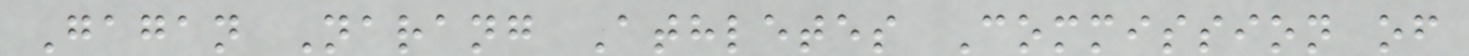Gagan Narang Athletes Commission of
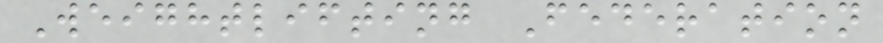Weightlifting Federation
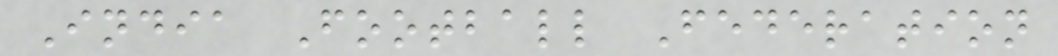India Football Federation
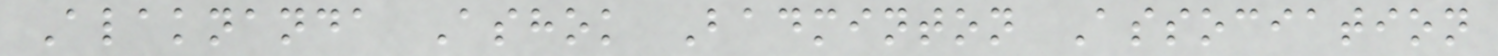Alaknanda Ashok Badminton Association
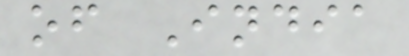of India
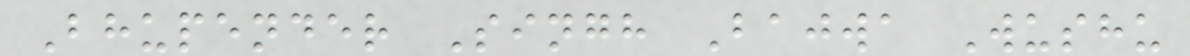Bhupender Singh Bajwa Wushu
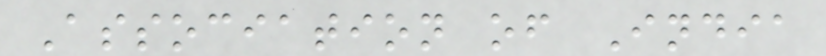Association of India
